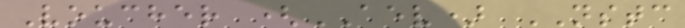Voucher (AEV) NSTC
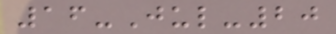16-Jul-20
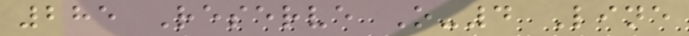285 Reserve O-4 Line
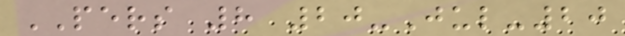PERS 8 20-Jul-20
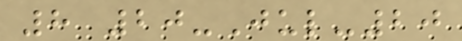8 20-Jul-20
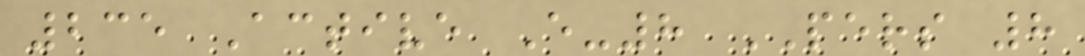235 Active E-8 PERS 8
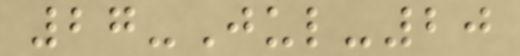27-Jul-20
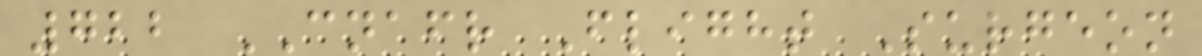722 CNAFR Flight Surgeon
